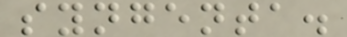syngenta.
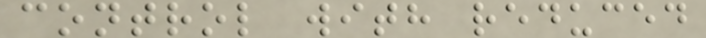control with reduced
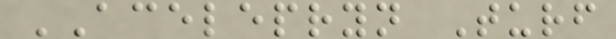ACELEPRYN Turf
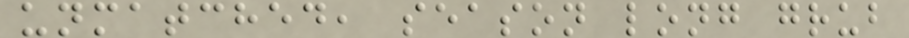unmatched, season long grub
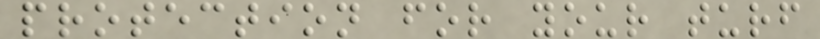protection for your turf
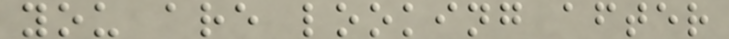you are looking after
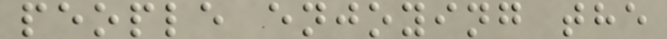people enjoying the
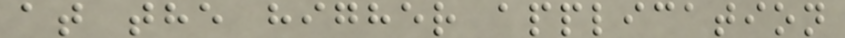at the higher application
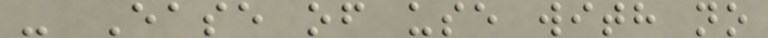- Ease of use with no
